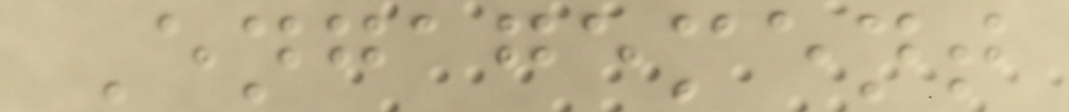Engagement
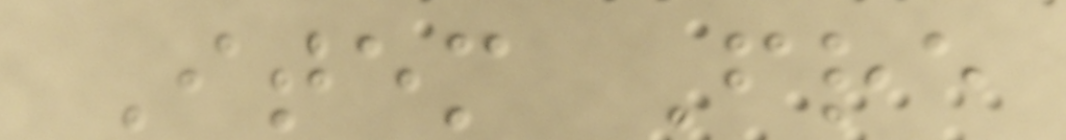Item Fre
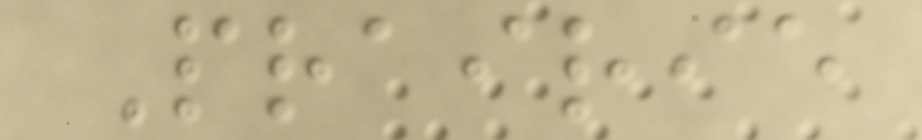Prairie
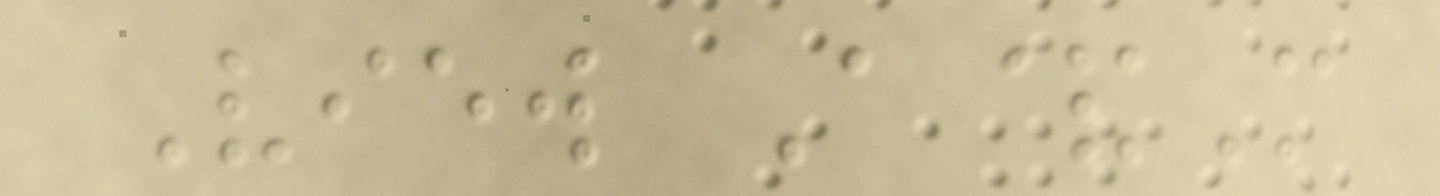View A&M
